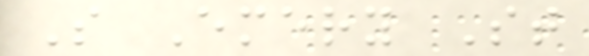S Emery St
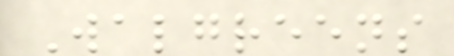Walgreens
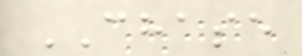CHASE
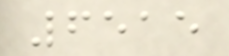6515
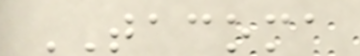TACOMA
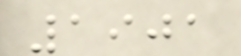1901
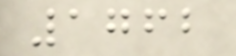1762
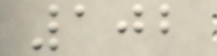102
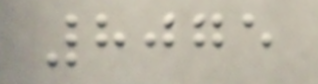8075
